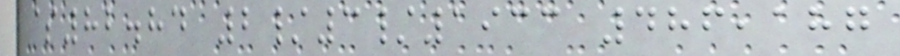$82.84 2/3/1933 486,187
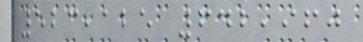523,125 642,960
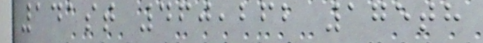141st 460,262 175th
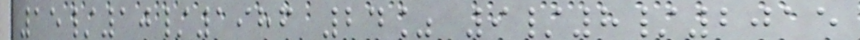15/10/1986 24% 9/8/2015
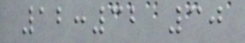12:32 30
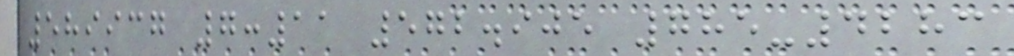589937 7:11 572.905 785-4283
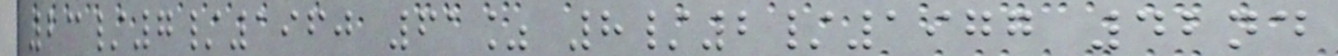23/7/1960 61% 8/2/1977 42nd
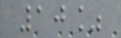10%
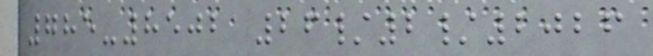785-8502 26/2/2026
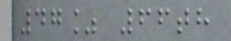47% 66th
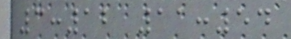3:12 11:54
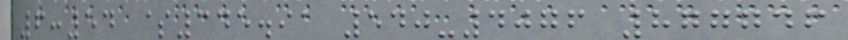6:54 $345.91 540-4076 877746
